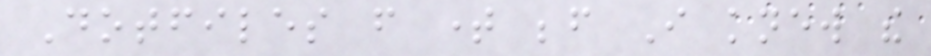Dotfiles from time before I knew the
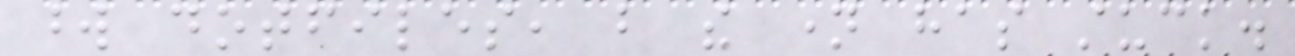word dotfiles, but the name has stuck.
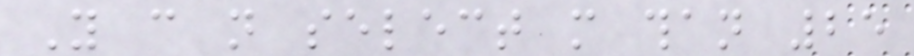You can not select more than 25
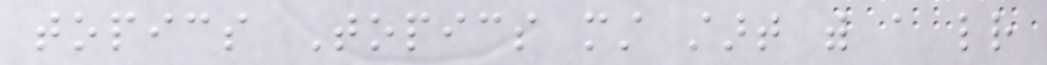topics Topics must start with a letter
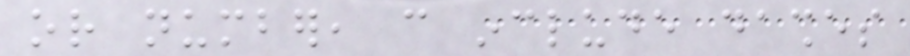or number, can include dashes
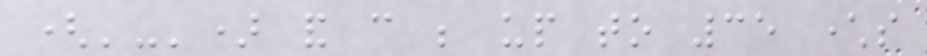('-') and can be up to 35 characters
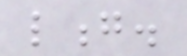long.
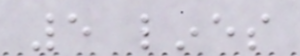5 lines
